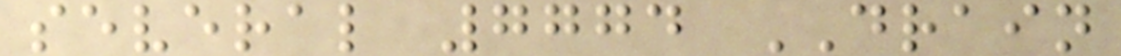several 7774 DRAIN
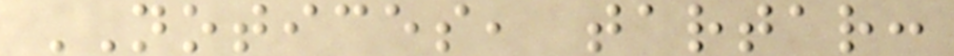NOTICES, tartar:
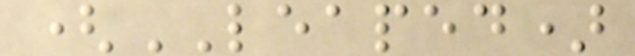(LEAPED)
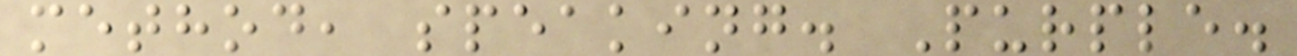method, speaking. Purple.
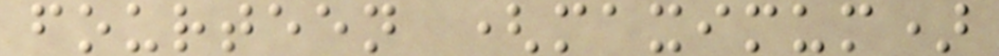fourteen (maximum)
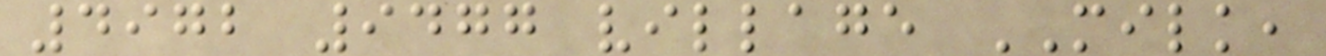4972 9477 village MILK,
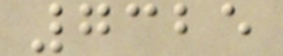7325
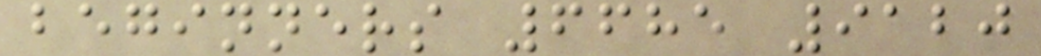beginners 6685 9120
